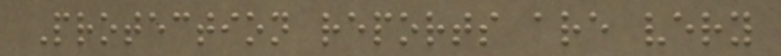Protection reports are very
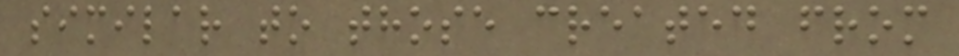similar to those created from
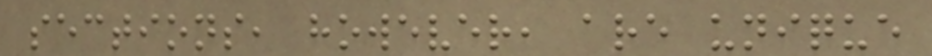sections, however, are unique
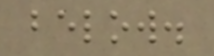below.
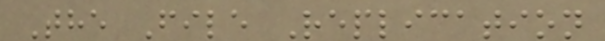The File Replication
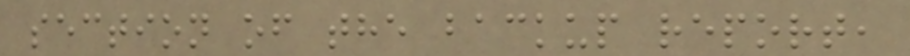section of the backup report,
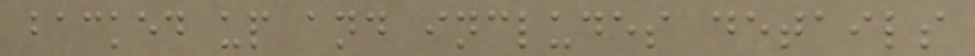backed up and includes details
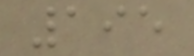195
